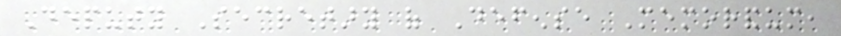Deputy Secretary of Defense Memorandum,
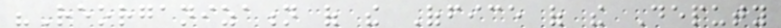"Reorganization of the Office of the Deputy
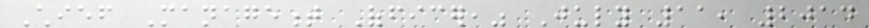Chief Management Officer," July 11, 2014
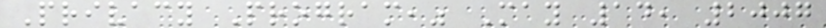Privacy Program," May 14, 2007
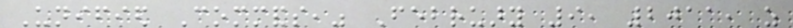Unified Commands," February 9, 2011, as
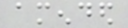amended
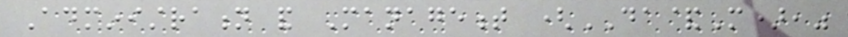Administration and Management (DA&M),"
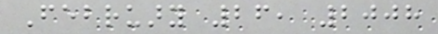February 26, 2008
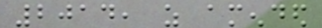2014, as amended
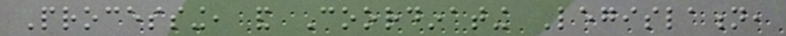Processing, and Coordinating Legislation,
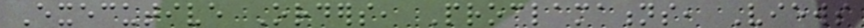Executive Orders, Proclamations, Views
